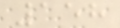158
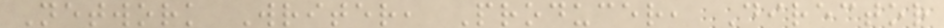Network Writer, Producer, Director
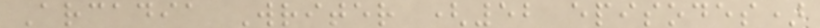Arcadia Writer (52 episodes)
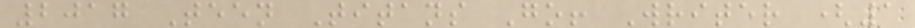2017 Teen Titans Go! Writer (1
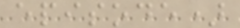episode)
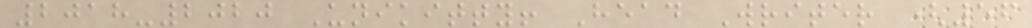2018-2020 Unikitty! Head Writer (56
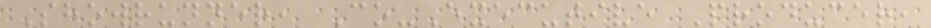Showrunner, Co-Executive Producer,
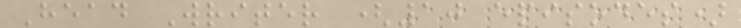Head Writer (10 episodes)
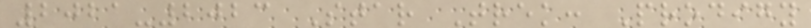2021-2023 Star Trek: Prodigy
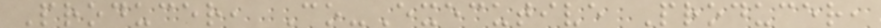Producer, Co-Executive Producer,
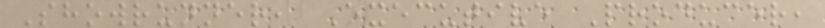Showrunner, Executive Producer,
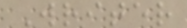Writer
